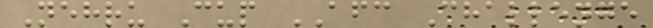Nehru Cup AFC Challenge
